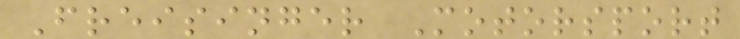Freisinger Motorsport
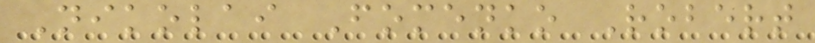Nikolai Fomenko Robert
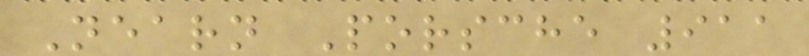Nearn Porsche 911
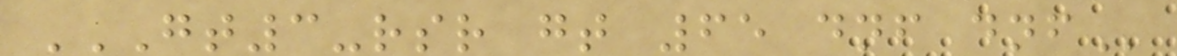GT3-RSR GT 65 DNF DNF
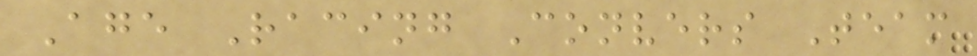Age Racing Convers Team
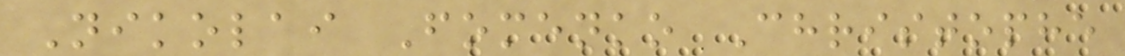Nikolai Fomenko Christophe
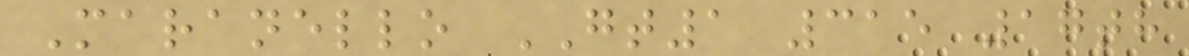Maranello GT1 315 17th
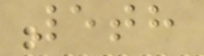5th
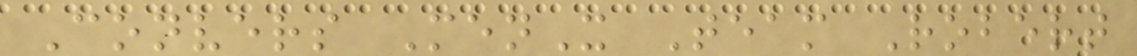Convers MenX Team Robert
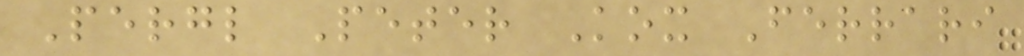Pergl Peter Kox Ferrari
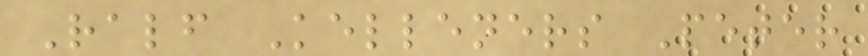Ralf Kelleners Peter
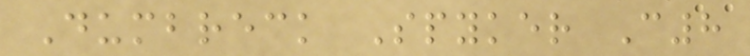Dumbreck Spyker C8
